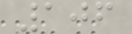106
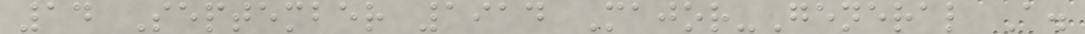14 September 1914 Major-General A.
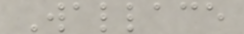Wallace
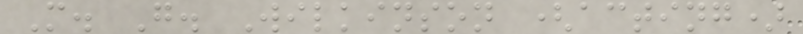M. G. Wilkinson (acting)
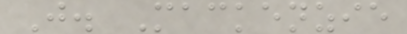J. Mackenzie
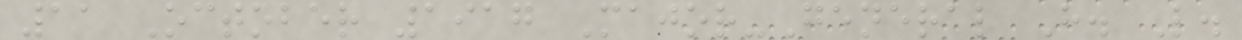11 October 1917 Major-General H. L.
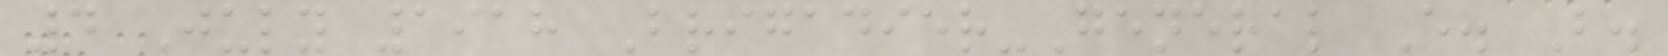4 July 1918 Brigadier-General E. B.
